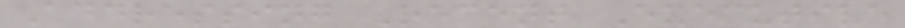Addressing Recent Executive
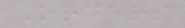Orders
